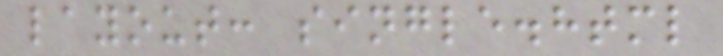layout: single.html
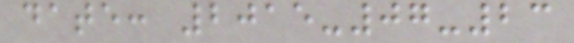date: 2015-07-23
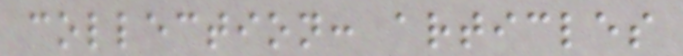collection: articles
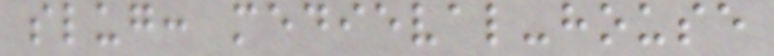slug: medieval-house
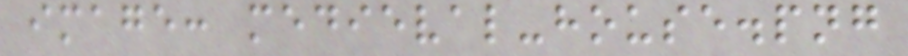image: medieval-house.png
